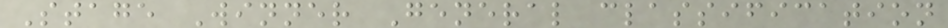Stage Winner General classification
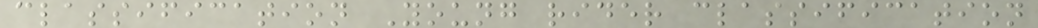classification Young rider classification
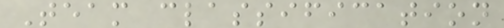Team classification
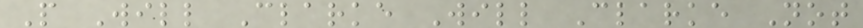P Will Clarke Will Clarke Not
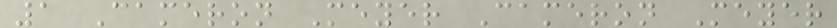1 Cameron Meyer Cameron Meyer
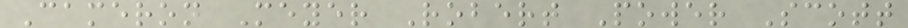Cameron Meyer Robert Power Scott
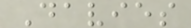Davies
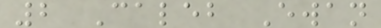2 Caleb Ewan
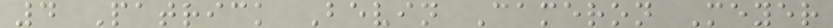4 Patrick Bevin Cameron Meyer
